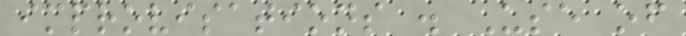improvisations . Use of
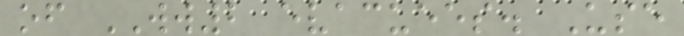of WW2 evacuees. Use
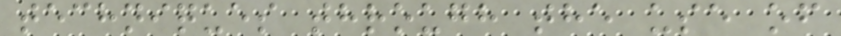techniques through the use of
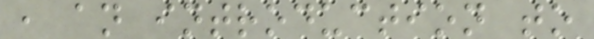, an introduction to
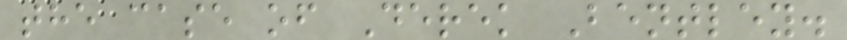the case of Derek Bentley.
